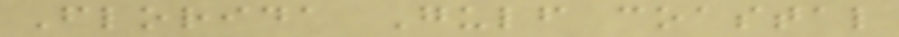Florida Gulf coastal
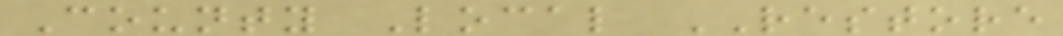County Local RESTORE
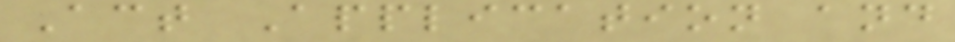Act Application and
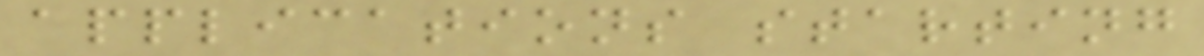applications starting
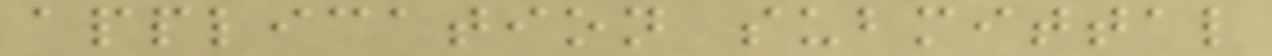application submittal
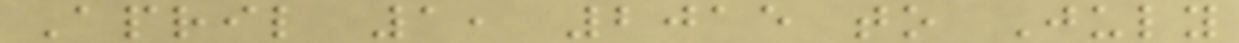April 1, 2015 to July
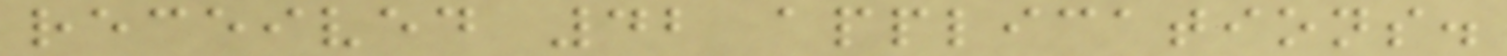received 42 applications.
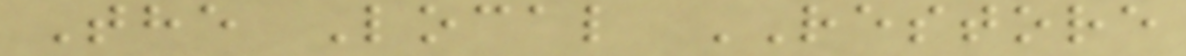The Local RESTORE
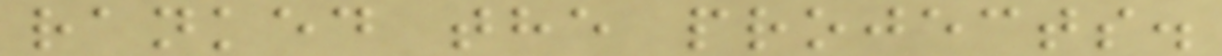ranked the projects.
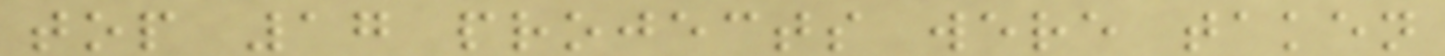top 17 projects were taken
